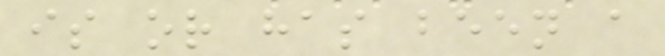is or has been a
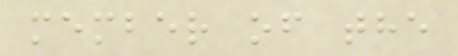member of the
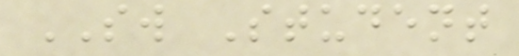SW Student
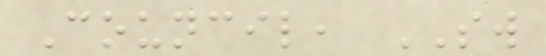Council, SW
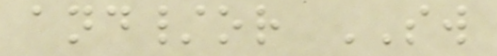and/or SW
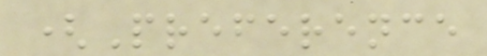(Preference
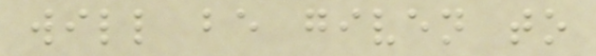will be given to
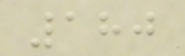180
